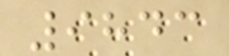9843
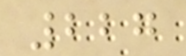227
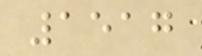1517
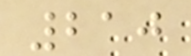210
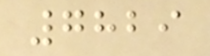7829
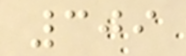309
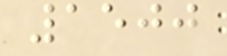1500
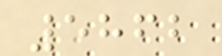5862
